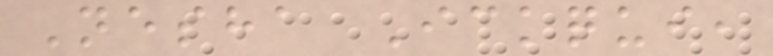Nesha Ickqui,
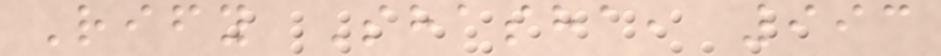Rify Shasha, 993
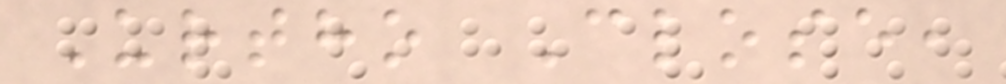Urtho Close,
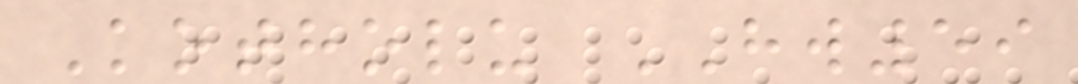Kotholu HW59
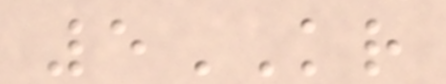5KR
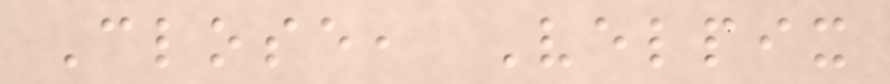Close, Velpix
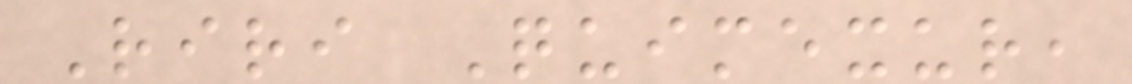Riri Quimexur,
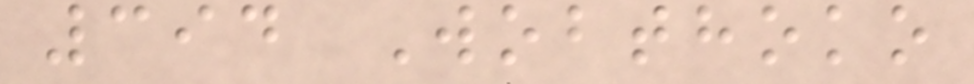394 Wobthoko
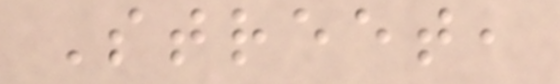Street,
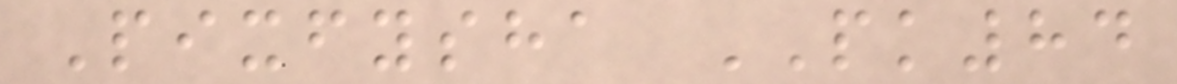Pixfysha PK84
